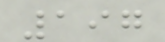197
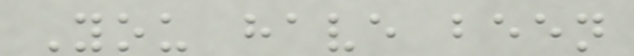You have been
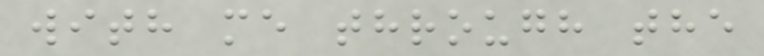with me through the
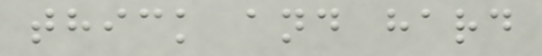thick and hard
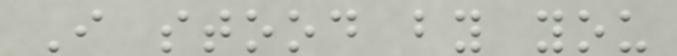I stood by you
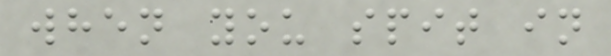when you spit in
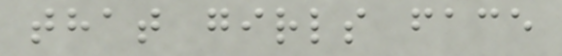that girls face
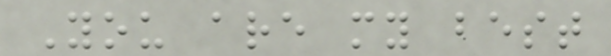You are my best
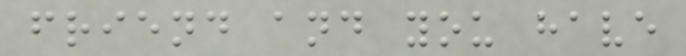friend and you have
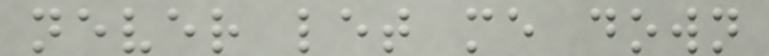never let me down
